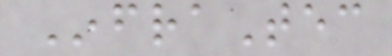InfraTec
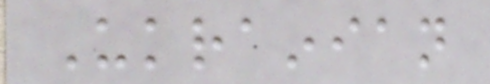Ukrainian
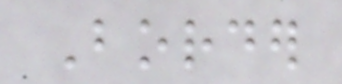Border
